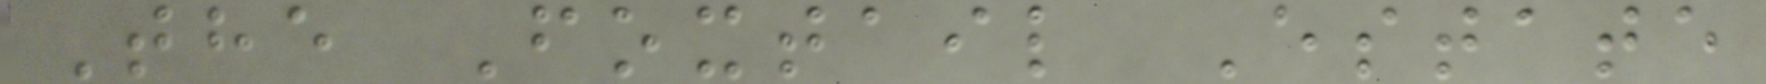The Foxtail Estate
